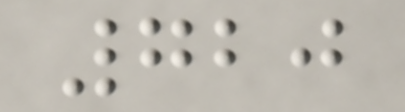720
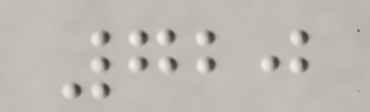720
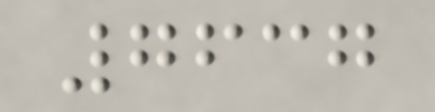7637
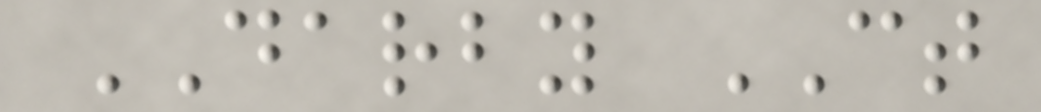DARBY CT
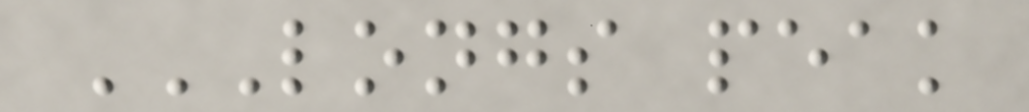LONGS PEAK
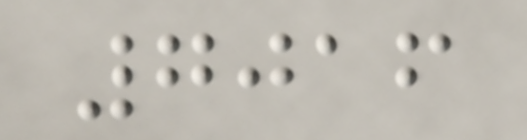7016
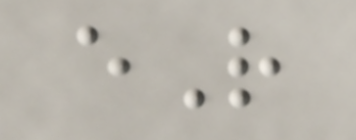eR
